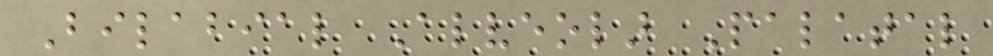Bilabial Alveolar Palatal
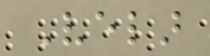Velar
